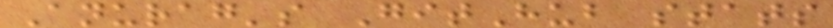Anurag's GitHub stats
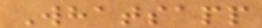Whatsapp
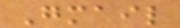Gmail
